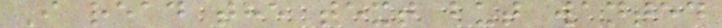I read the text but wanted
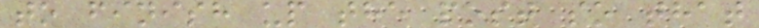to finish up the post so that
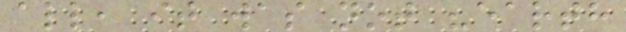all, it was not "earth
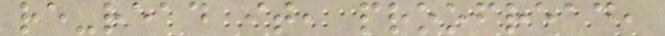re-read it, proofread,
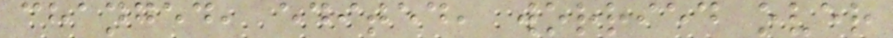changed, edited, worried over
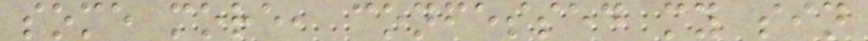some more, confessed my sin
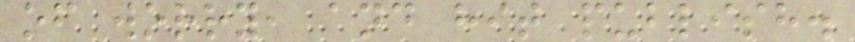of worry, and hit publish.
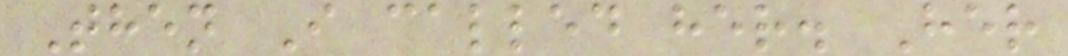Then I called her. Her
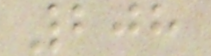208
